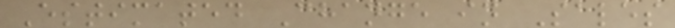Estimated Change in Sales
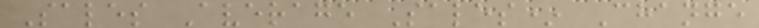Sales Average Sales* Change
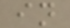in
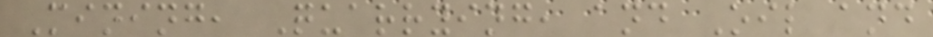Mining, Quarrying, and Oil and
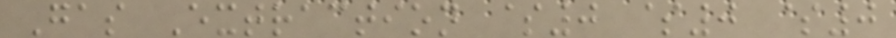Gas Extraction $0 $0 $0
